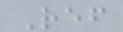Ref
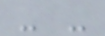- -
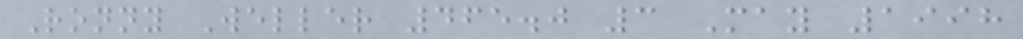Ronny Weller 465.0 3 May 1998
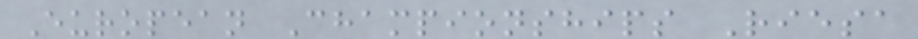European Championships Riesa
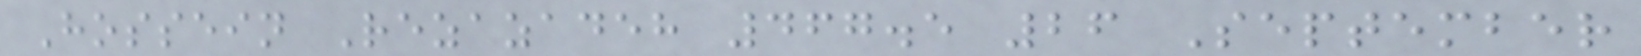Hossein Rezazadeh 467.5 26 September
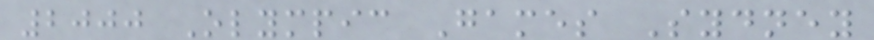2000 Olympic Games Sydney
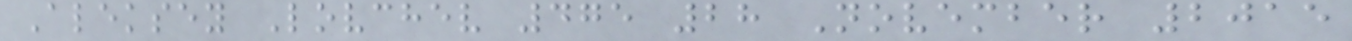Aleksey Lovchev 475 28 November 2015
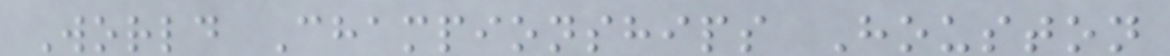World Championships Houston
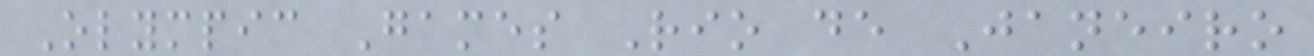Olympic Games Rio de Janeiro
